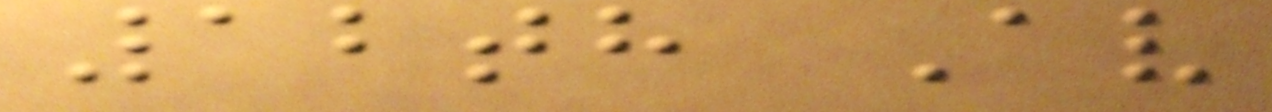12th Av
